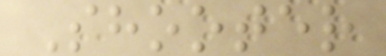Shooter
